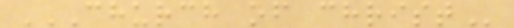CHURCH OF CHRIST
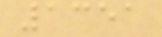1351
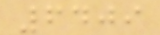6409
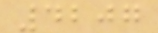4207
